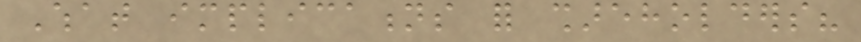What implications for shareholders?
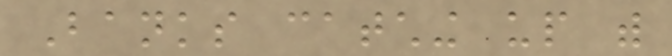Banks catching up with
